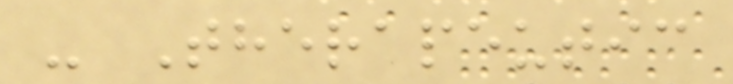- Therapeutic
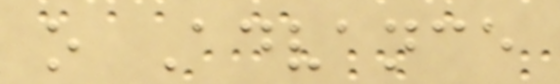o Advance
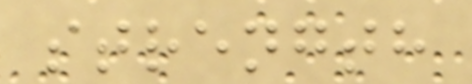strength
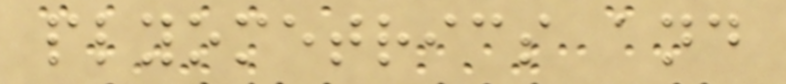plyometrics and
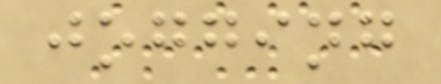jogging
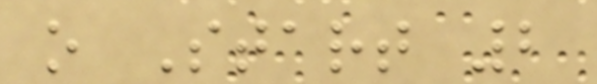o Start 2
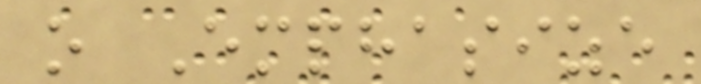o Emphasize
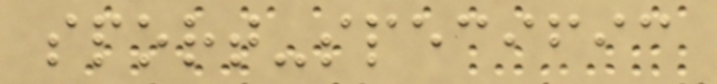sport-specific
